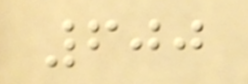600
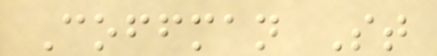Coffman St
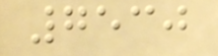7530
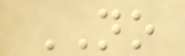NO
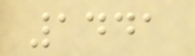1441
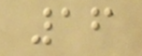16
